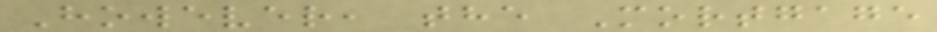However, the Mortgage
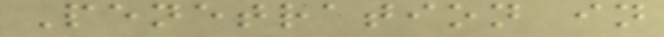Penetration in
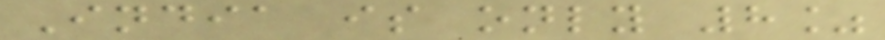India is only 8%
